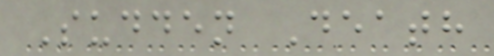Sudden Death
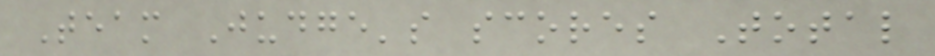Team Judge's scores Total
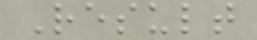Result
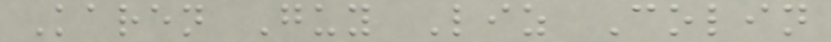Karen Guy Liz Colin
